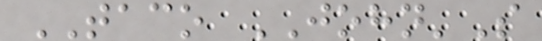TACO JOHN'S
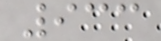933
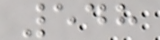548
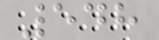548
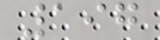197
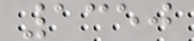1350
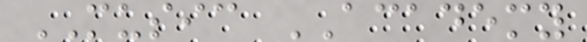MUSIC ACADEMY
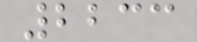2233
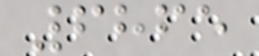6865
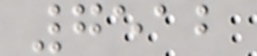7512
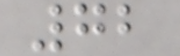72
